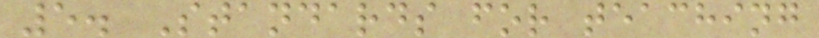5. Standards for teaching
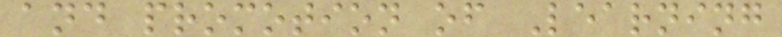and promotion of Learning
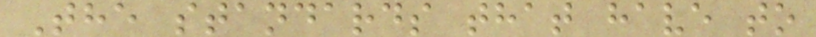The standards that have to
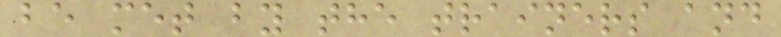be met by the trainers and
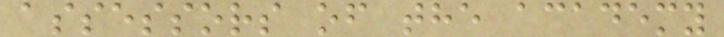assessors of the academy
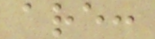are:
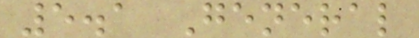5.1 General
